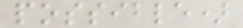possible)
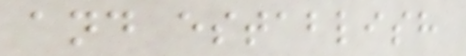and establish
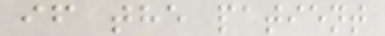if the patient
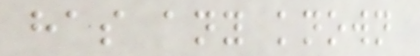has any known
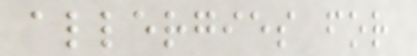allergies for
